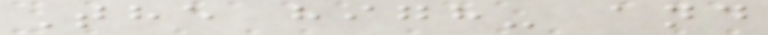The high- and
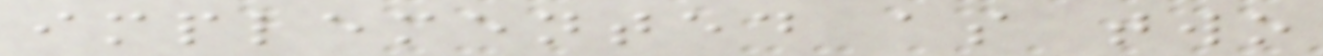implemented as two
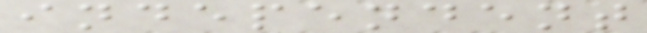independent
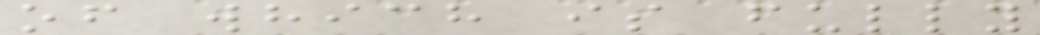of which is fully
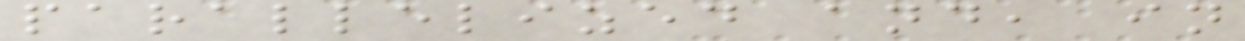parallelized and, in
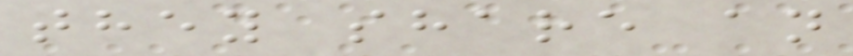they share an
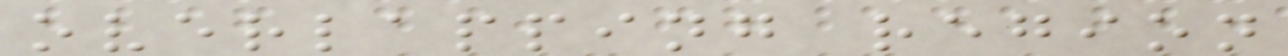overlapping region
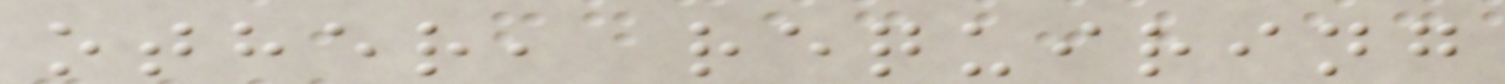other, requiring
